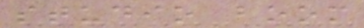studio boom
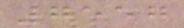7557
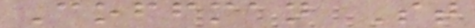Coffman St
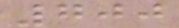700
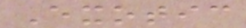Exotic
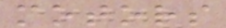motors
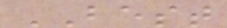BEST
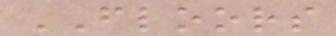FLOORS
